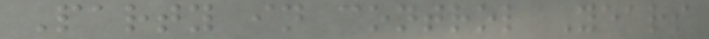Party in control Years
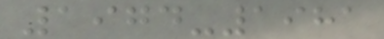1974-1981
